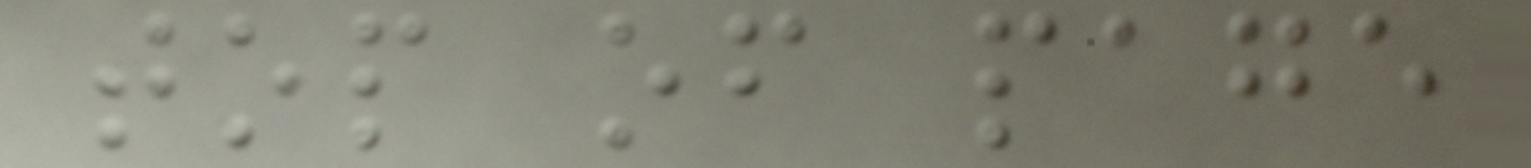top of page
